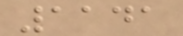1141
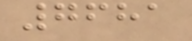7681
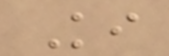Ki
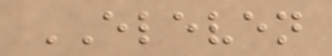ELEVEN
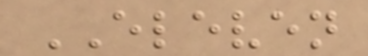ELEVEN
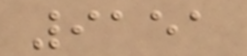9151
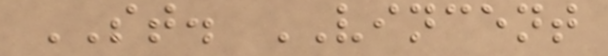ST. VINCENT
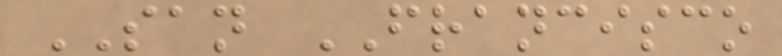SAN FRANCISCO
